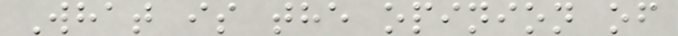What is the opinion of
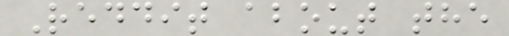Reddit about the
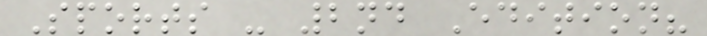Sports - 2nd Edition?
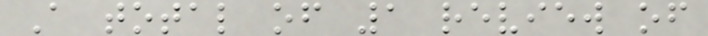A total of 1 review of
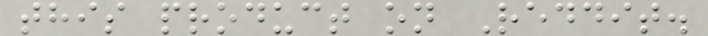this product on Reddit.
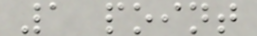1 point
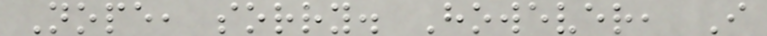Nope, sorry. However, I
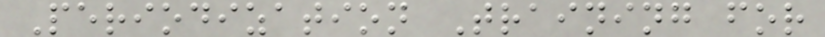Periodization Training for
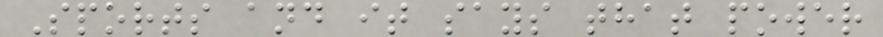Sports and it says that power
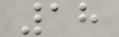18
